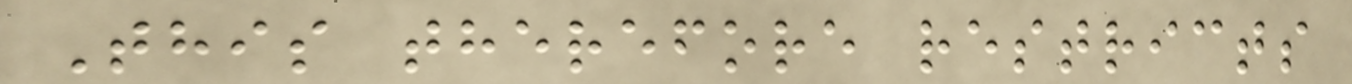This therefore restricts
